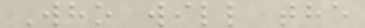Who will the
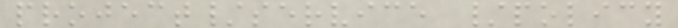project/service /policy
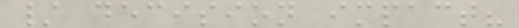/ decision impact?
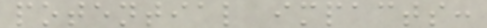potential impacts:
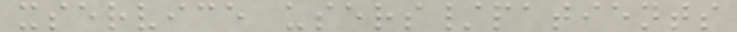xservice users/patients
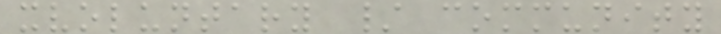xvoluntary / community
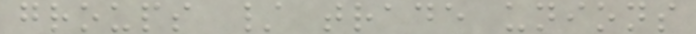groups / trade unions
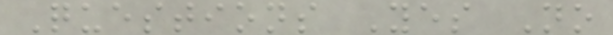Questions Yes No
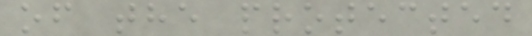of the protected
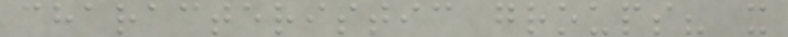characteristic groups? x
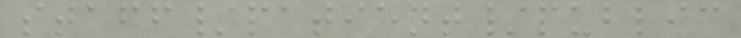staff/patient/public
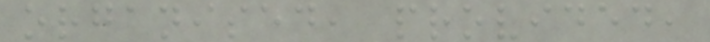organised, provided,
